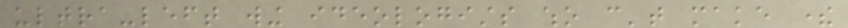ultra-left wing ideologists who can't make there
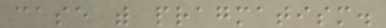case with pragmatism.
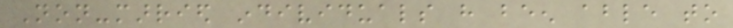Non-married individuals have been able to
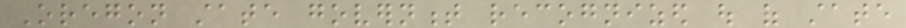Oregon state government recognized out of state
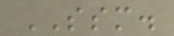SSM.
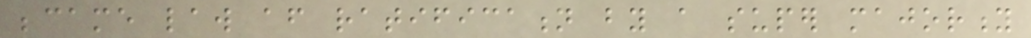became law after ratification by a super majority
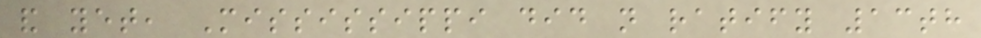and yet, Mississippi did not ratify 13th
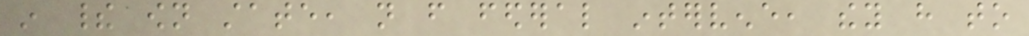in their own state, not from federal intervene, they have to
